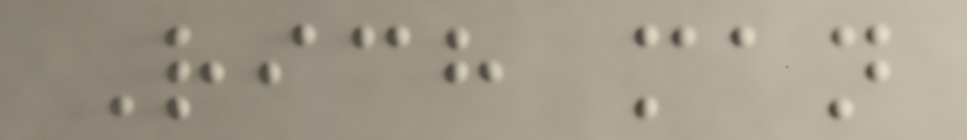Rich man
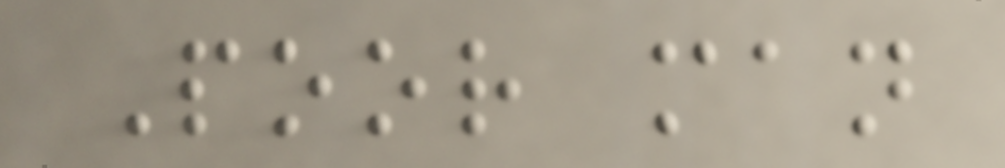Poor man
